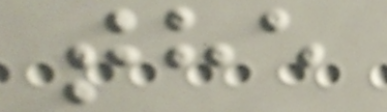the
